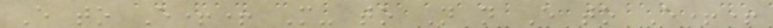E to E++ M- to N n E to E++
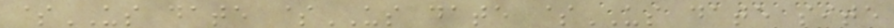$US date $US date $US date site
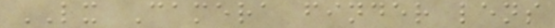LX Camera finder lens
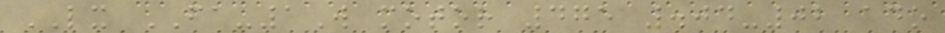LX FA-1W motor 475 .04-02 ado
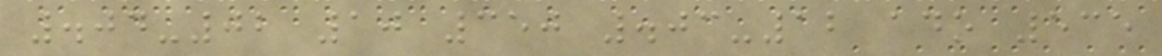.04-02 10 350 .03-12 ado 535
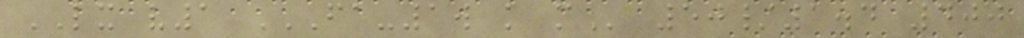LX v1 FA-1W K M 50/1.4 400
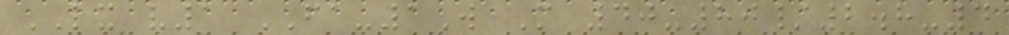LX v1 FA-1W M 40-80/2.8-4
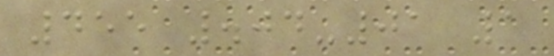455 .04-01 1
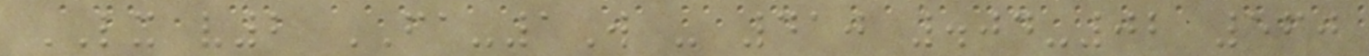LX v2 FA-1W - 410 .04-02 560
